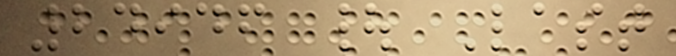24946 | Last
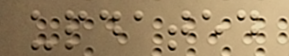updated
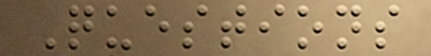Questions
